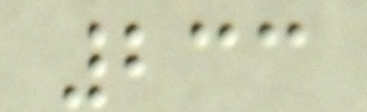233
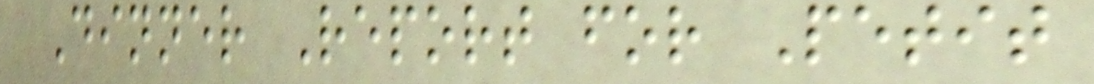Dinner Report for Petit
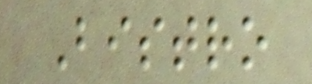Bistro
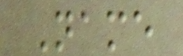Name
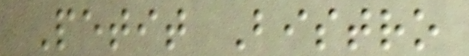Petit Bistro
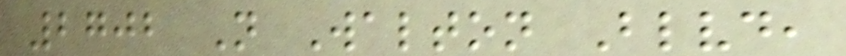2702 N Walton Blvd,
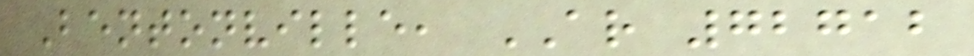Bentonville, AR 72712
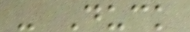- Duck
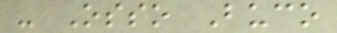- Osso Buco
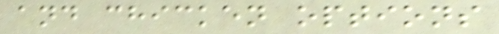and chicken options
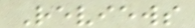Reviews
